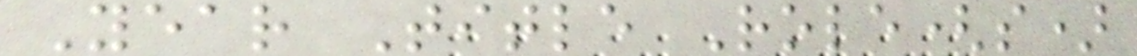Year Title Role(s)
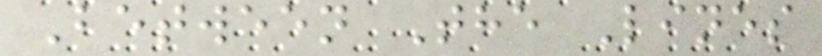Between The Lines
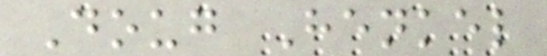Doug Henkel
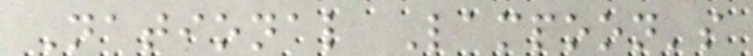National Lampoon's
